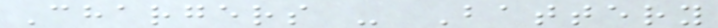Chargers - Battery
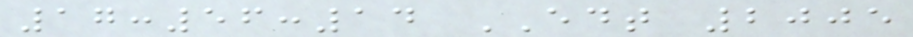17:56:14 EDT 2005
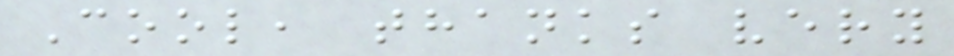Cool, thanks very
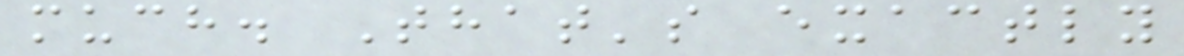much. That's exactly
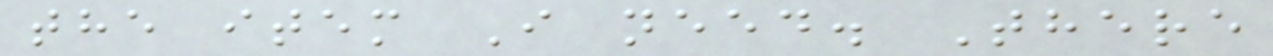the item I need. There
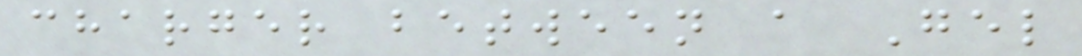charger between a Gel
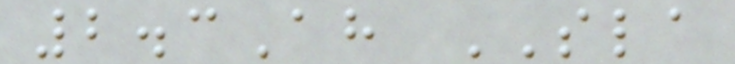2.3Ah SLA
